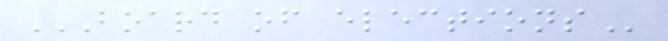BOARD OF ELECTIONS
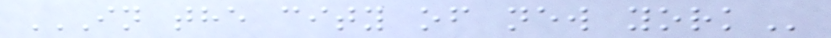IN THE CITY OF NEW YORK
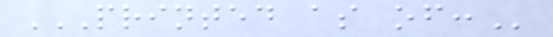PRINTED AS OF:
